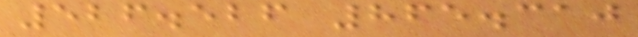526.526 865.310
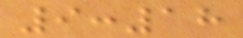9:18
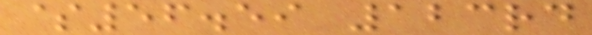$56.59 123rd
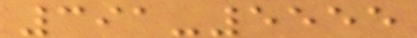391-5555
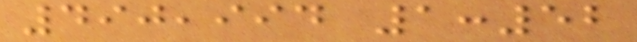490,994 1:52
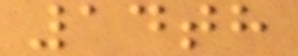14th
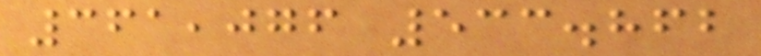361,076 533.862
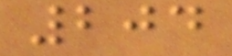204
